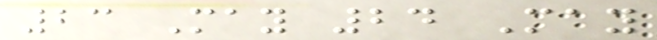23 May 24 May
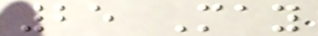25 May
